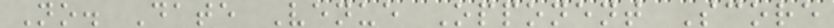No. Date Venue Opponent Score
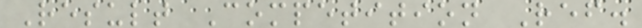Result Competition Ref.
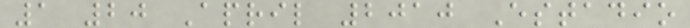1 20 April 2010 Estadio
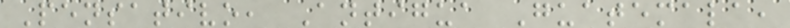Pensativo, Antigua Guatemala,
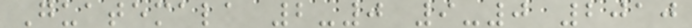Guatemala 2-0 9-0 2010
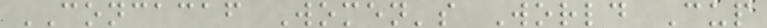CONCACAF Women's World Cup
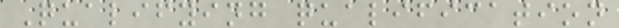Qualifying qualification
